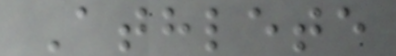Athlete
